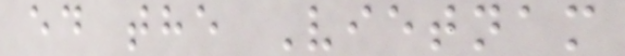ed the Vietnam
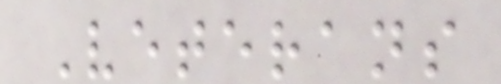Veterans
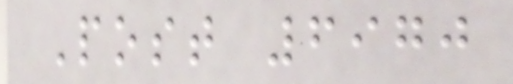Post 6970
